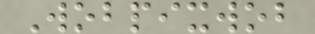Wobpixwob
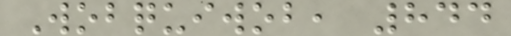Wobquiwob, 844
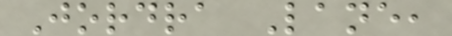Jordra Lane,
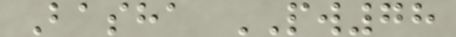Basha PW78
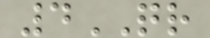4QR
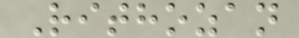Rithozan
